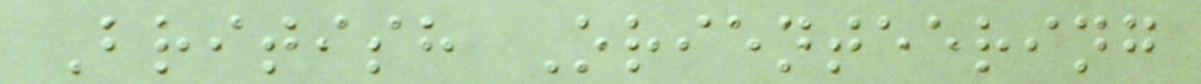British Orienteering
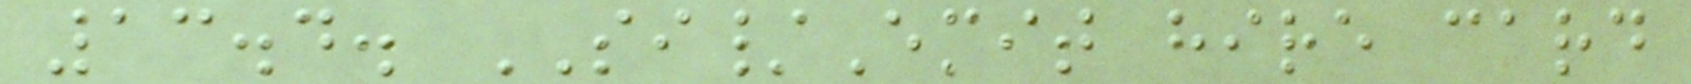13.4. SI/Emit hire card
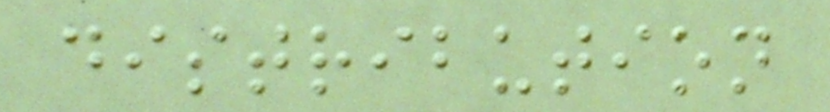distribution
